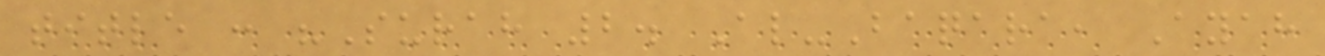title : "Surah 2. Al-Baqara, Ayah
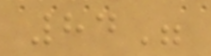84"
